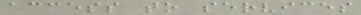access to services
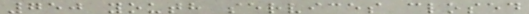750 youth services closed
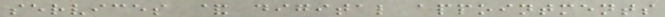services & digital appointments
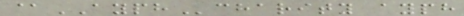@AYPHcharity ayph
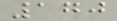170
